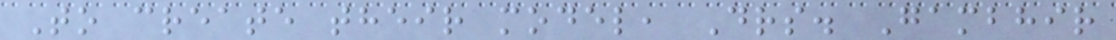To create their model, Drs. Gambhir
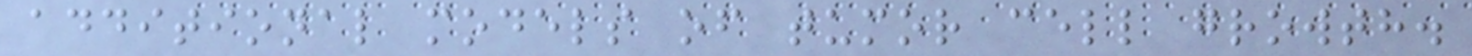additional models of tumor cell growth.
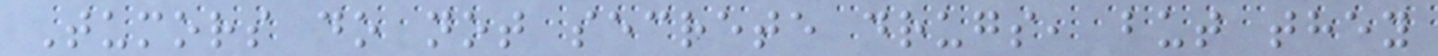Tumors do not secrete drugs, but they
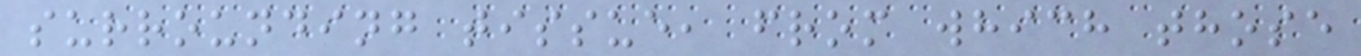surrounding tissue, from which those
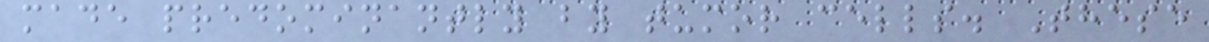made predominantly by tumor cells. These
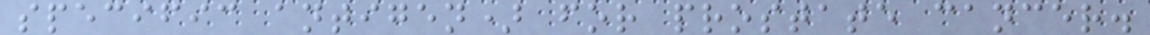specific antigen) for prostate cancer.
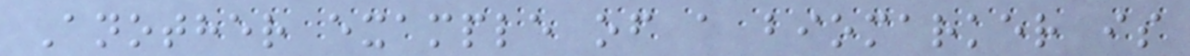Another example of a biomarker is
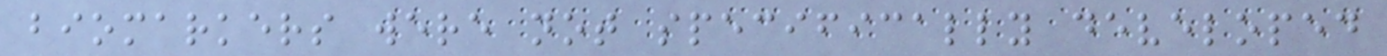biomarkers were not specifically developed
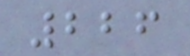226
